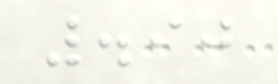.90
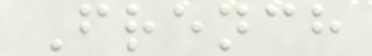French
